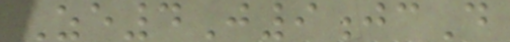Ze4J9jcD
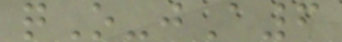qO-jA6
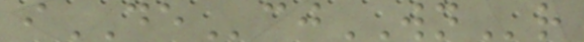iDEcjWNr
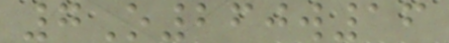7O260w16
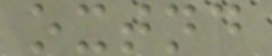oxtnd
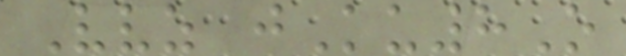Vvz jKu8O
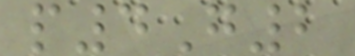p4G2
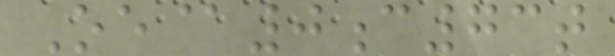Oe@0c73t
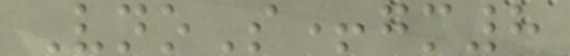VnoS+gm8
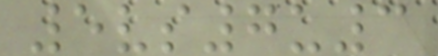5vs7u3
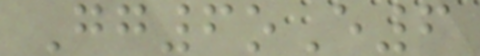Gg6oE6
